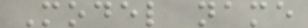Model name
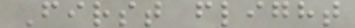First flight
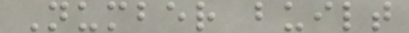Number built
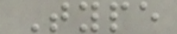Type
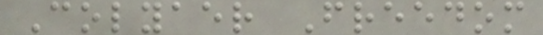Colyaer Freedom
